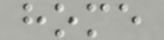home
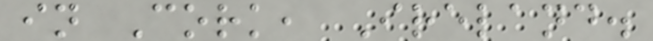in Cork, Ireland.
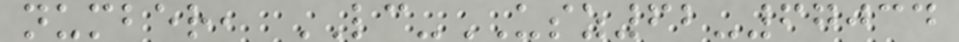number, LC-USZ62-67034
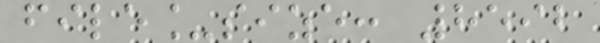file_size: 8592
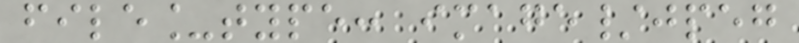file_type: image/jpeg
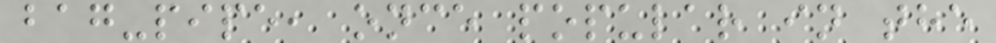bag-pipe, once popular in the
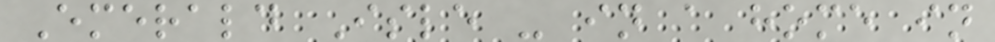Emerald Isle - in a home in
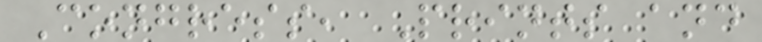Congress, Prints and
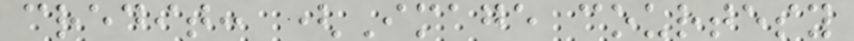credit: (Image courtesy
